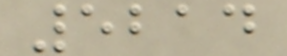5214
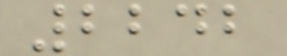2242
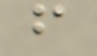f
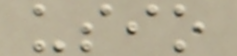usio
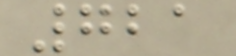721
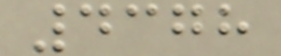4378
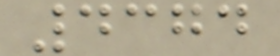4374
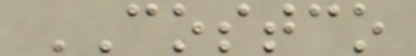COSTCO
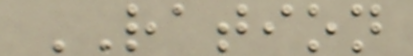RATION
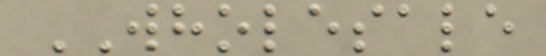WHOLESALE
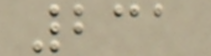231
